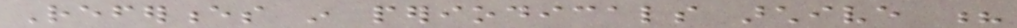References in periodicals archive ?
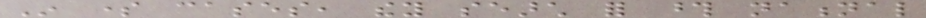In some cases, they search for those national
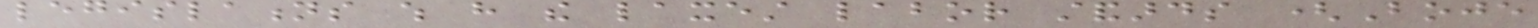legislations which have the laxest labor standards (Boje
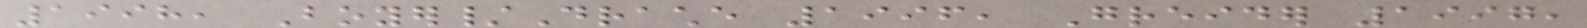1998, Boyer/Drache 1996, Greider 1997,
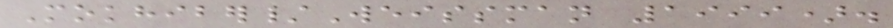Mokhiber/Weissman 1999).
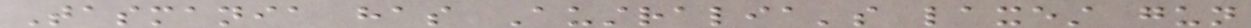Tasmania has Australia's laxest gun
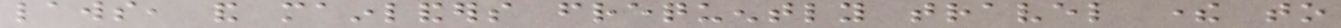laws, and mainlanders frequently travel there to
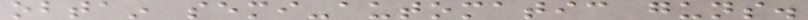obtain semi-automatic guns.
